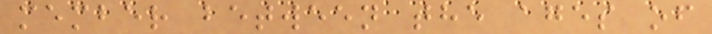member between the ages of
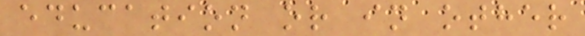education or in other
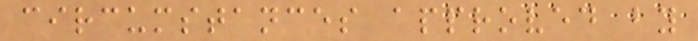circumstances approved by
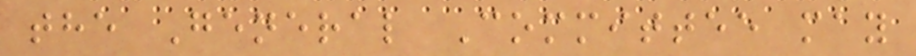the General Committee may
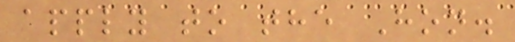apply to the Hon.
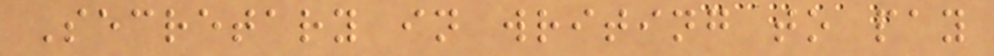Secretary in writing to pay
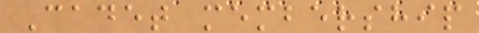Cadet membership
